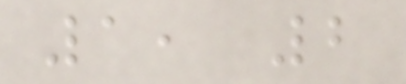1, 2
